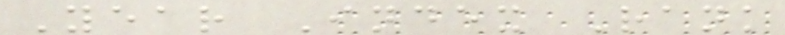Year Index Rank
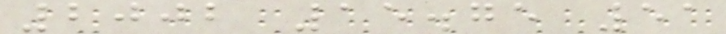2002 15.75 51
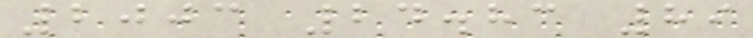2003 24.83 89
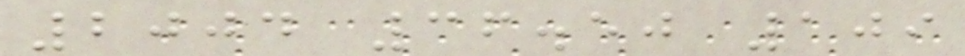2004 36.50 109
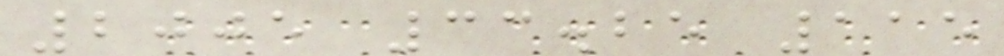2005 33.25 115
